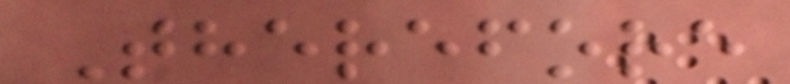Therefore
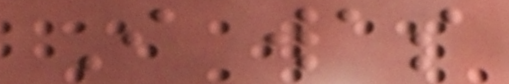I was
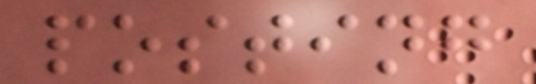posting
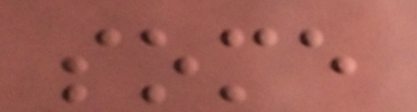some
